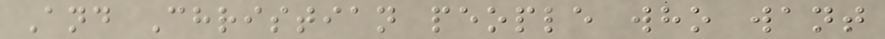And Christian people who want
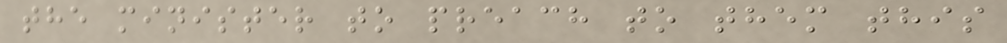the minister to preach to them this
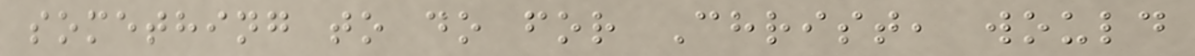something to do for Christ, would
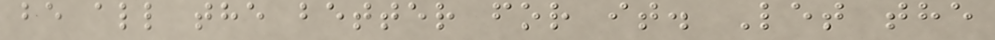be all the better for it. Let the
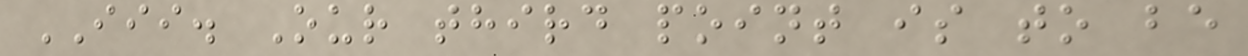III. Our third point is to be
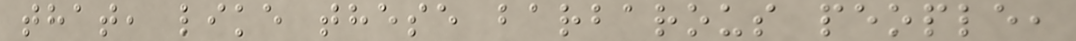that, like these barbarous people,
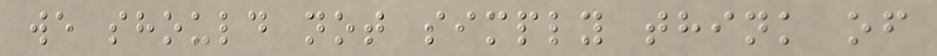we should not simply think of
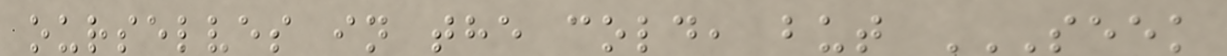ourselves in the cold, but SEEK
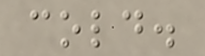cold.
